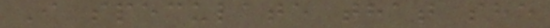I speculate that she
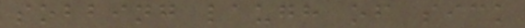sobbing laugh of sick
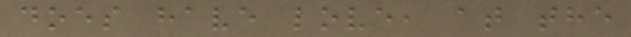does have love, at the
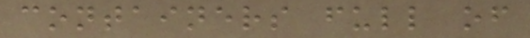containers full of
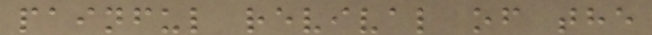painful revival of the
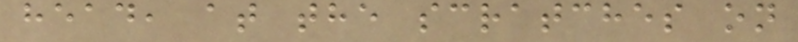head, at the scratches on
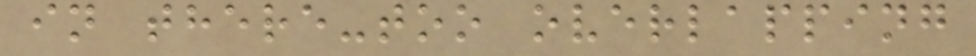in there-too overlapping
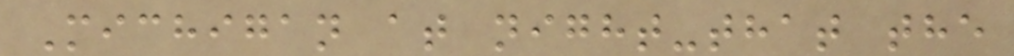Michigan at night-that the
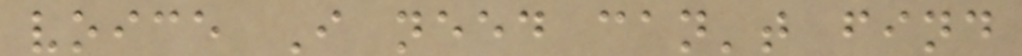voice I need can't find
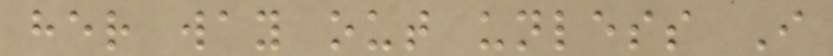her way out unless I
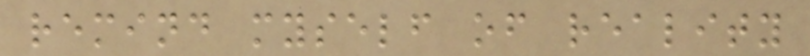remind myself of reality
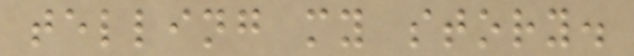telling my story.
